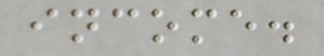income.
